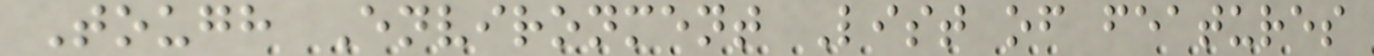Tough Environment List of features
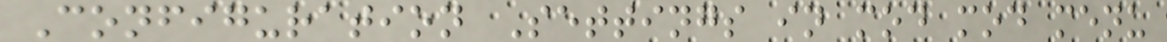Configuration Settings in mod mod menu
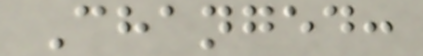Changed:
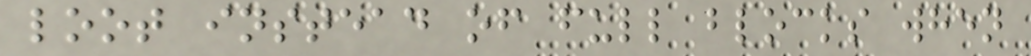loot instead of full blocks when
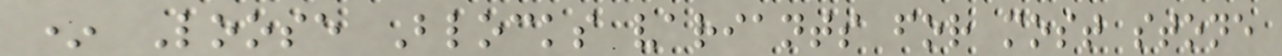* Loose Blocks variants for most stone
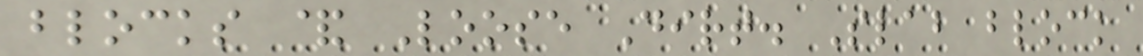blocks & Loose Dirt. Slab block
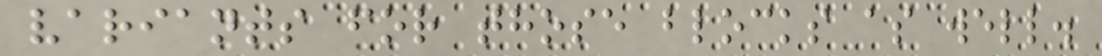variants for those blocks as well.
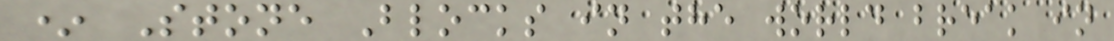* Stone Blocks in the world break in
